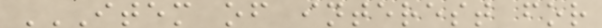ITEM OF INTEREST FOR
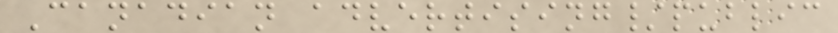Canadian advertising/public
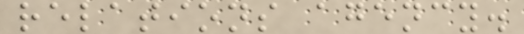relations agency.
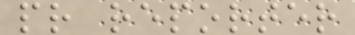pr reporter
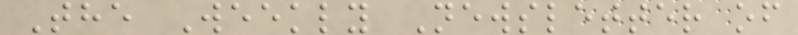The Weekly Newsletter of
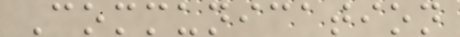Communication
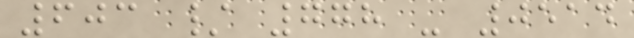603 / 778 - 0514
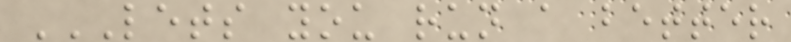LETS YOU RUN A BETTER
